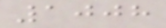1008
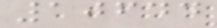10644
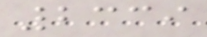2339
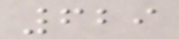629
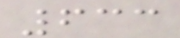633
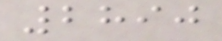2890
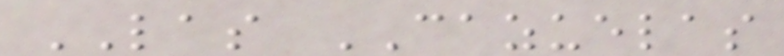LAS CAZUELAS
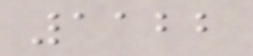1122
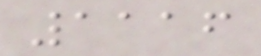1116
